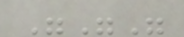"""
